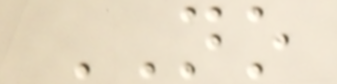NO
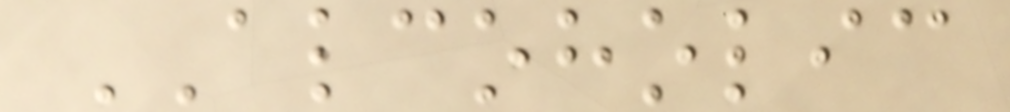ALCOHOLIC
